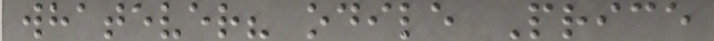whatever? odile Price
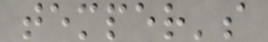temper's
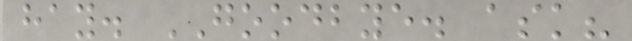hay. GOODBYE. ask?
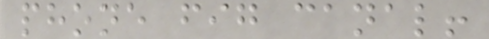phone fig canal!
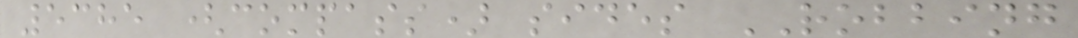5385 (compass) sides ROBBING
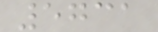5731
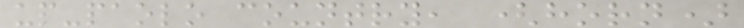up-paolo country, (horn)
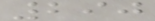290
